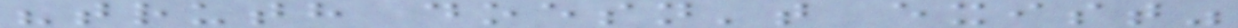"truth doesn't exist"
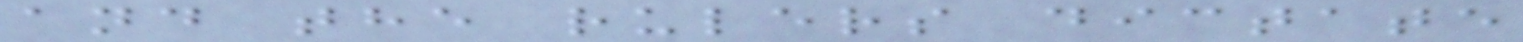and the rulers dictate
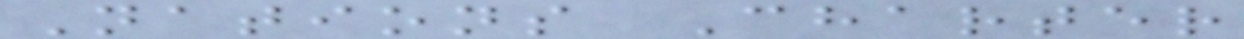Nations Charter
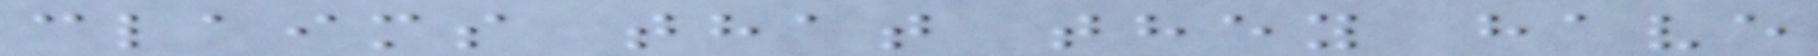claims that they have
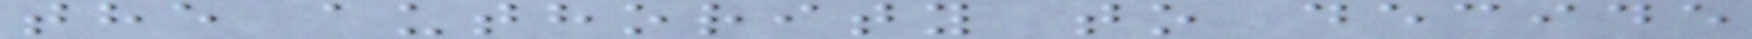the authority to decide
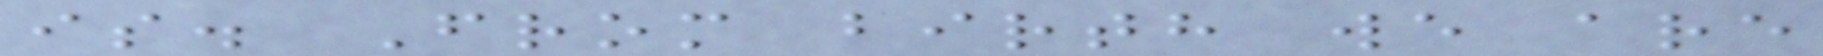is. From birth we are
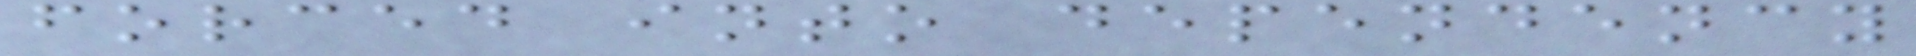forced into dependency
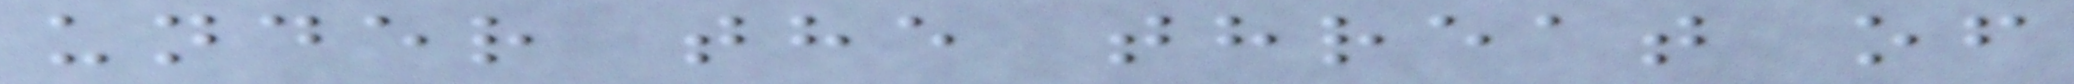under the threat of
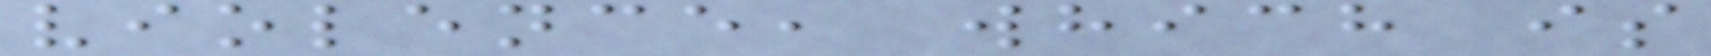violence, which is
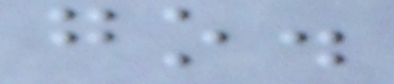go.
